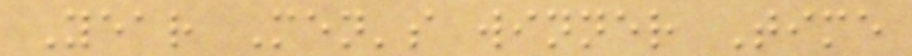Year Men's winner Time
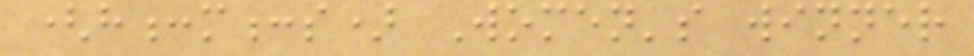(h:m:s) Women's winner
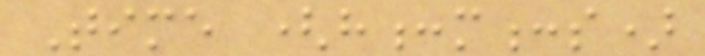Time (h:m:s)
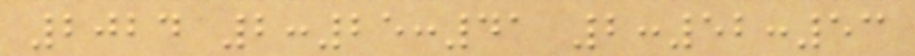2024 2:25:41 2:52:53
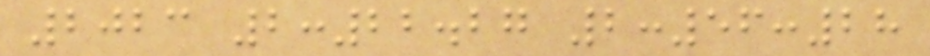2023 2:22.27 2:56:28
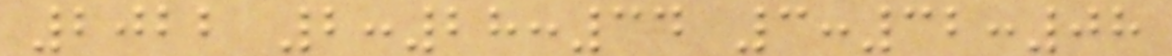2022 2:28:34 3:32:08
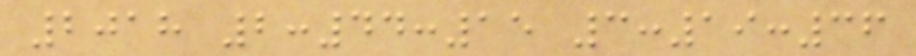2018 2:44:15 3:19:36
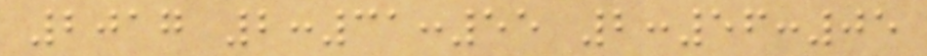2017 2:31:55 2:56:05
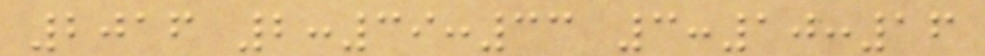2016 2:39:33 3:10:16
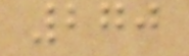270
